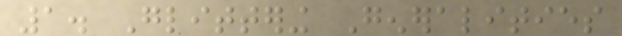1. Glittering Generalities
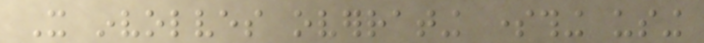It involves overrating something using
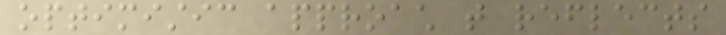optimistic approach that reflects
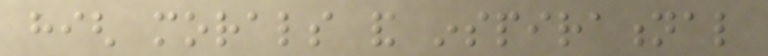high morals and inspirational
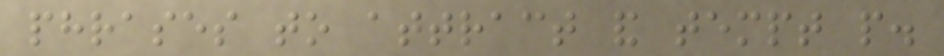phrases to attract and tempt people.
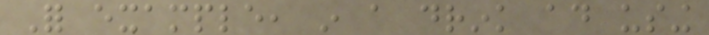For example, in a drink ad using
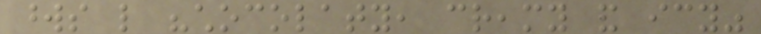words like "chocolaty, creamy and icy"
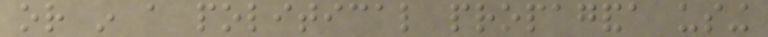or in a political propaganda using
